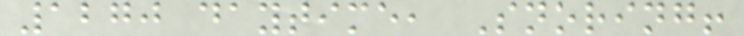1270 daytime, Snoring!
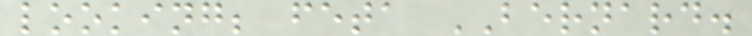looking; feta BERNARD.
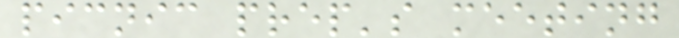picnic prep's meeting
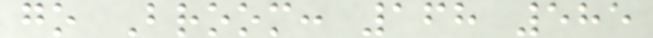go Broom: 168 585
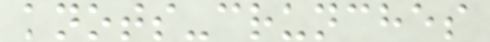knots-crunches
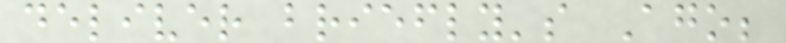deliver briefly's Ago;
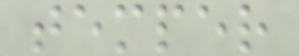temper
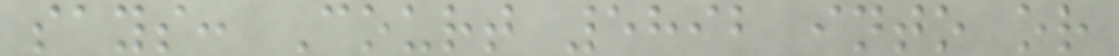says: Court 5892 into or
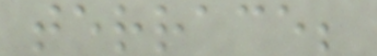terrace;
